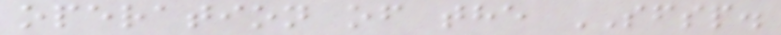operation of the SFSP.
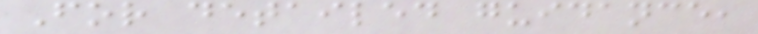For detailed guidance,
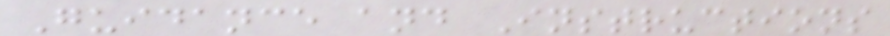Guidance and Instructions
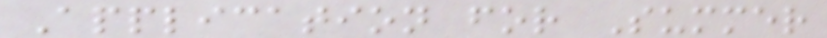Application for Summer
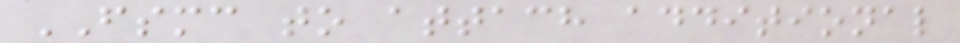FSMC to attach additional
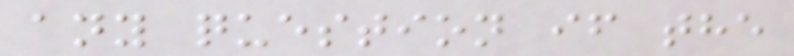any question if the
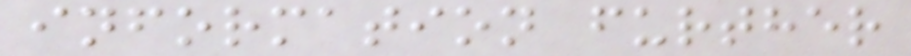information further
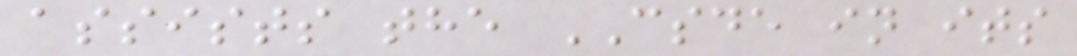assists the CSDE in its
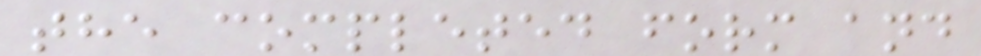the completed form and
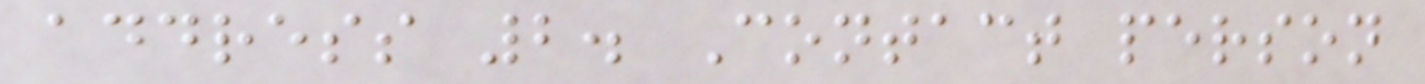address 2. Contact person
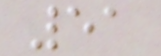51
